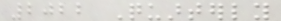2022 Quarterly
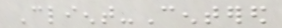Client-Centered
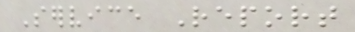Service Report
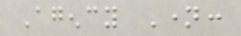Agency Name:
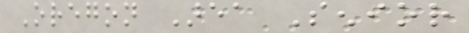Oregon Area Senior
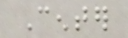Center
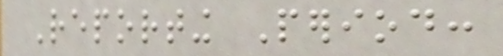Reporting Period:
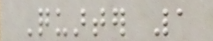Quarter 1
